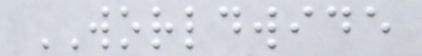WORLDWIDE
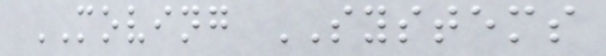MOVING SYSTEMS
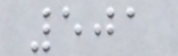501
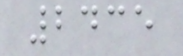2435
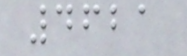4621
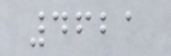4621
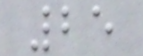25
